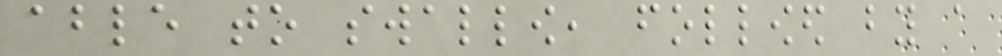able to swallow, followed by a
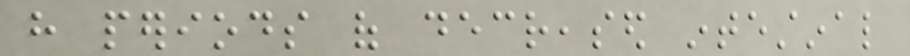have periods of decreased intestinal
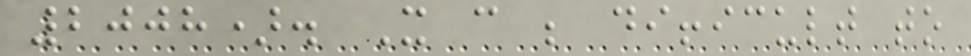2008). It can be difficult to
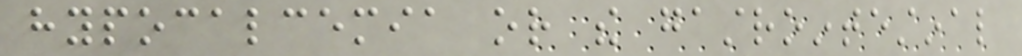hypocalcemia or the gastrointestinal
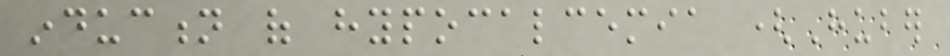induction of hypocalcemia (Huber
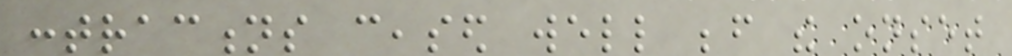contractions ceased well before the onset
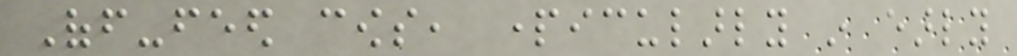Off-feed cows, particularly in early
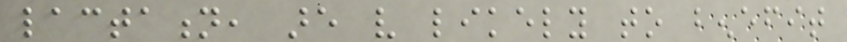lactation, are very likely to benefit
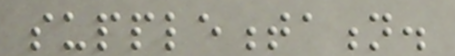supplementation.
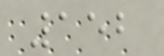152
